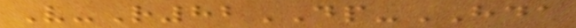V-R82DP-HDA
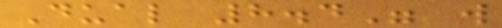Dual 8.4" w
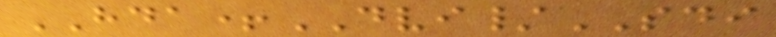HDA+DVI/SDI
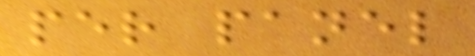per panel
